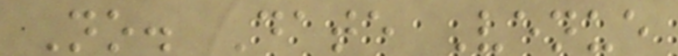No. Date Venue
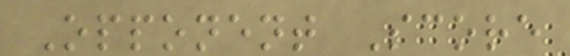Opponent Score
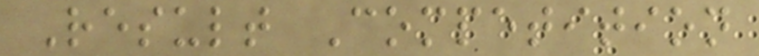Result Competition
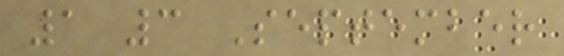1 3 September
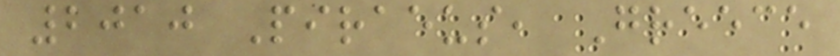2010 Piraeus, Greece
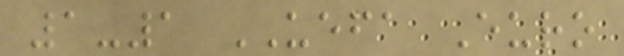1-1 UEFA Euro
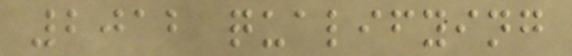2012 qualifying
